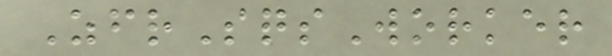ZfrSqsWorker
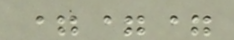===
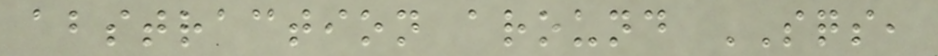abstraction around SQS,
